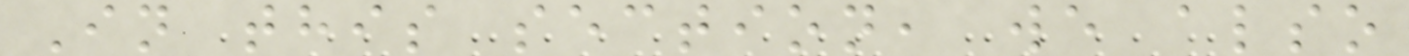In this section, we also
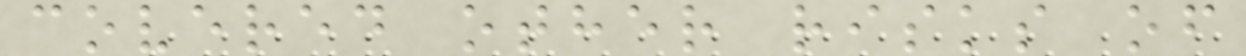covered other risks of
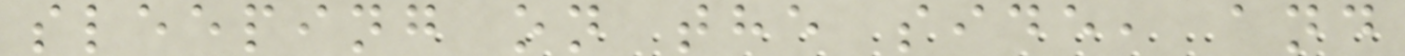sleeping on the side, and
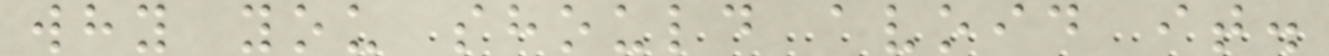why you should avoid it.
